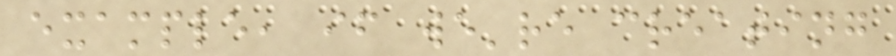example, if we're creating
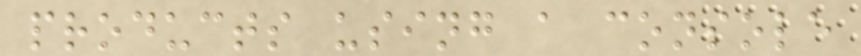products using a console
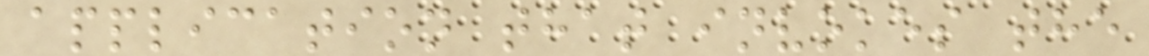application that invokes the
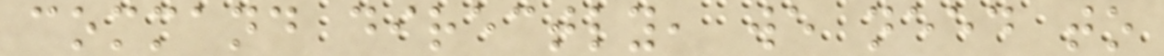command directly, we need to
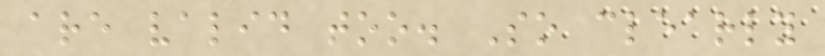are valid too. So clearly
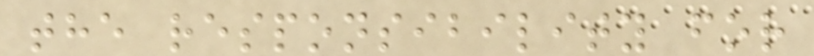the responsibility for
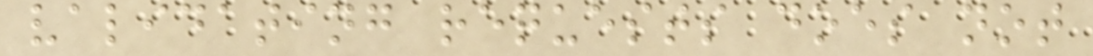validating requests does not
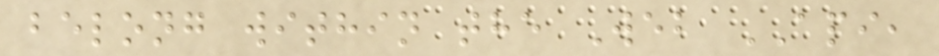belong within the Web API,
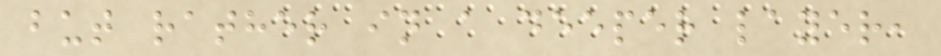but rather in a deeper layer,
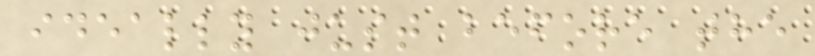ideally just before the
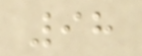98
